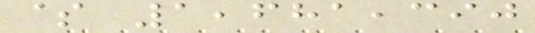$ 1,681,390
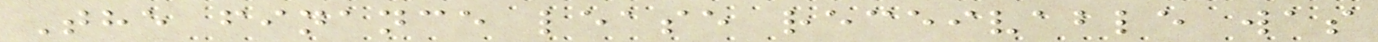The finance lease receivable was
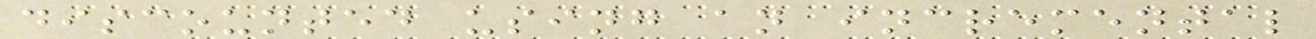discounted using an incremental
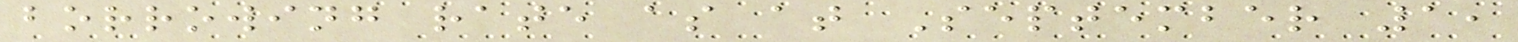borrowing rate as at September 1,
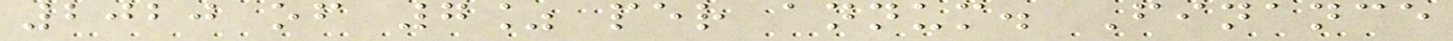2020 of 7% per annum. Finance
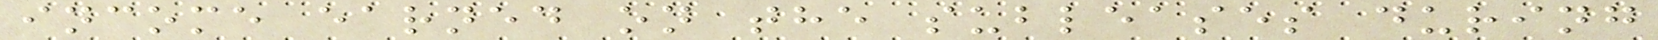income earned on the subleases during
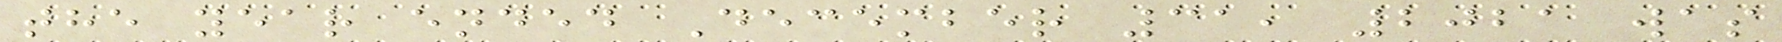the year ended December 31, 2021 was
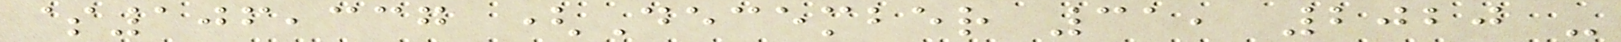$106,337 (December 31, 2020 -
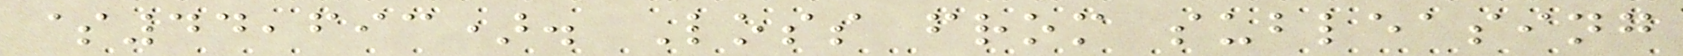$44,693). Loss from subleasing
